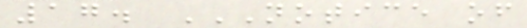17. NOTICE OF
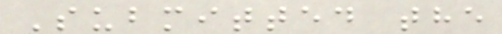Submitted the
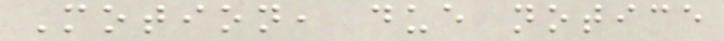Motion, due notice
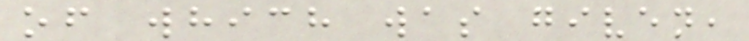of which was given,
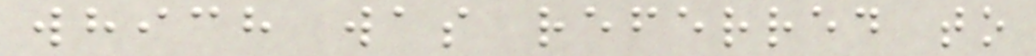which was referred to
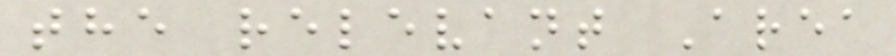the relevant Area
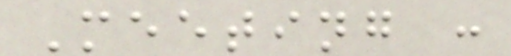Meeting :
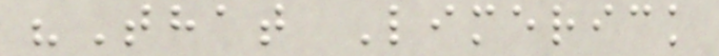"That Limerick
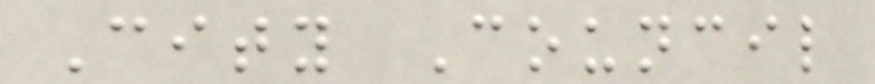City Council
